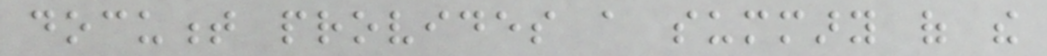document provides a summary of the
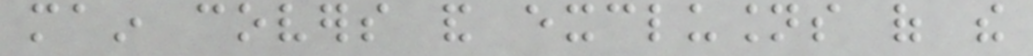main covers and exclusions of the
